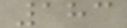183
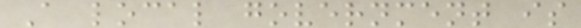A local government is
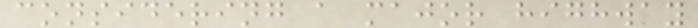considering a major highway
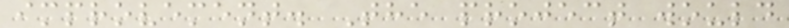improvement. The project would
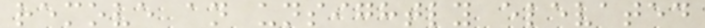remove an unsightly elevated
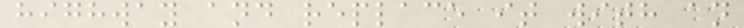highway and replace it with an
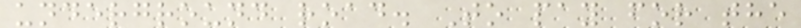underground road. To pay for the
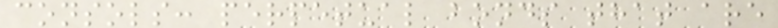consols: perpetual bonds that are
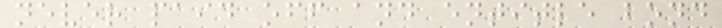never paid off and entitle bond
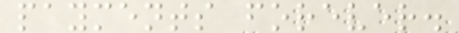payments forever.
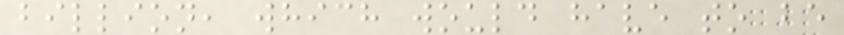billion, which would have to be
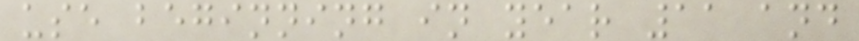use beginning in year 11 and
